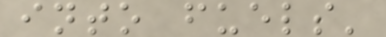into fuels'
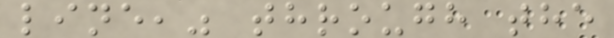line," through the
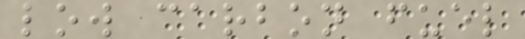low carbon fuel
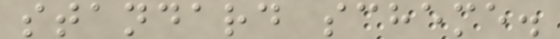standard scheme.
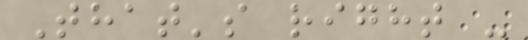That's right -
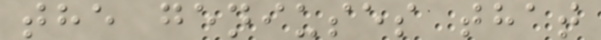the geniuses that
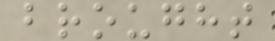brought
